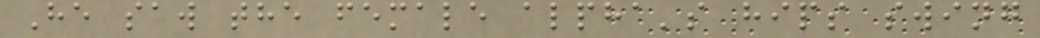He saw the female alpha's hips swing
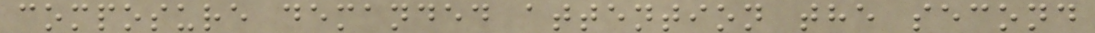composure demanded attention the second
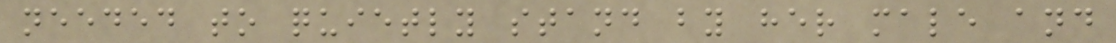needed to quietly stand by her male and
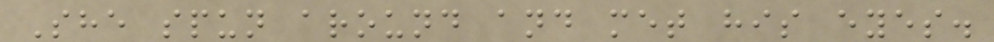She spun around and met his eyes.
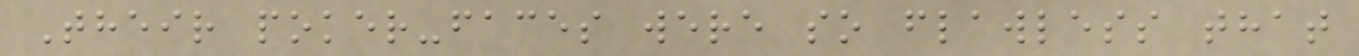Their poker-faces were so flawless that
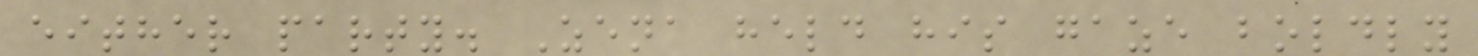either party. Zena held his gaze boldly
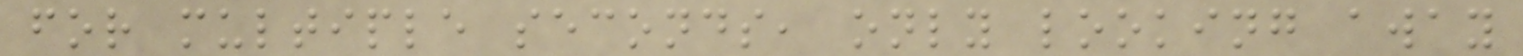for multiple seconds, only looking away
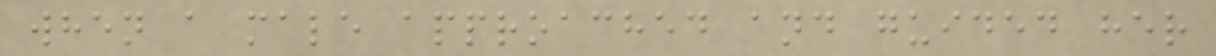when a male approached and guided her
